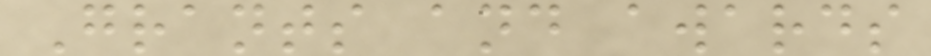Grants and awards
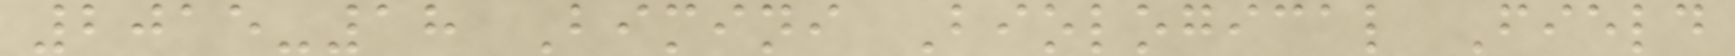2015-18 Bimini Biological Field
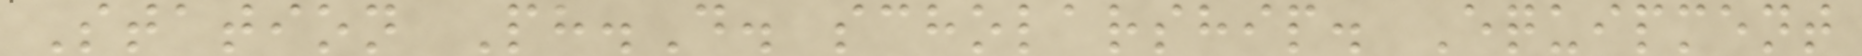Station Ph.D. scholarship. Equipment
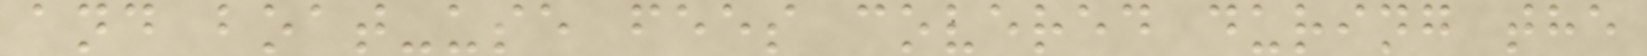and boat-use fees covered during the
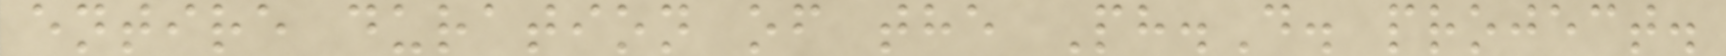entire duration of the Ph.D. project.
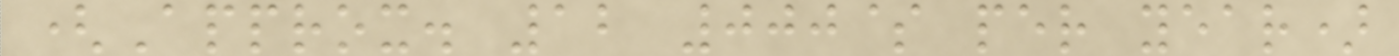(Approx. 12 000$ per year)
